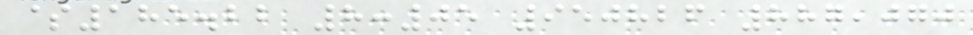$185.22 8:05 950826 887,070
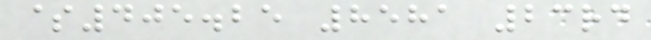$405.25 8581 23rd
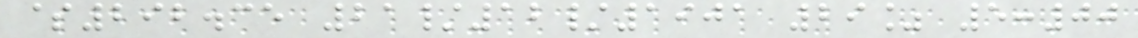$292.35 21/12/1901 29% 5:00
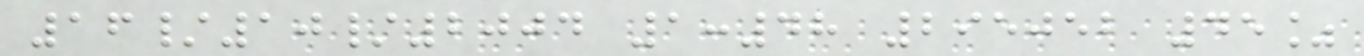16/10/2004 1:48 295052 45%
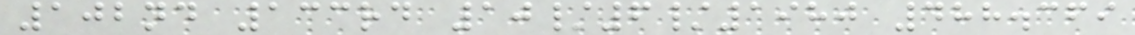102nd 133rd 10/6/1980 488.369
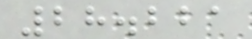28.221
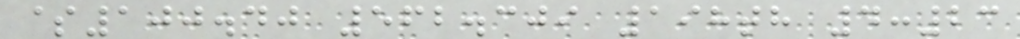$100.40 562.309 198th 4:23
